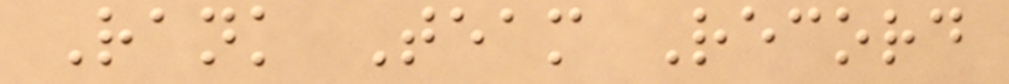Rank Team Record
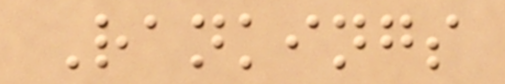Rankings
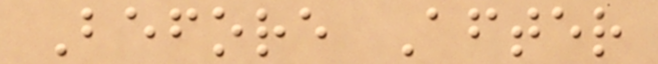Before After
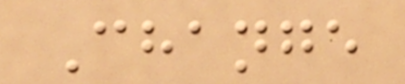Change
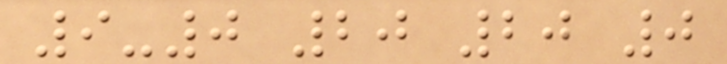9-0 20 20 0
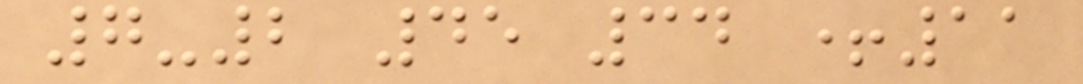7-2 45 34 +11
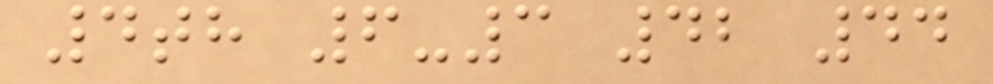4th 6-3 42 44
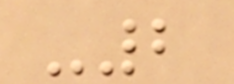-2
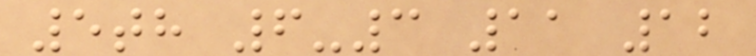5th 6-3 11 12
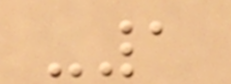-1
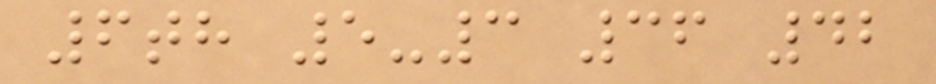6th 5-3 36 42
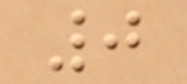0
